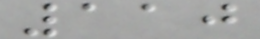110
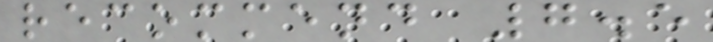recommend 7.5
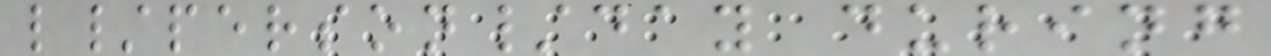l/person/day during
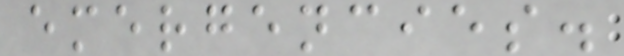emergencies.
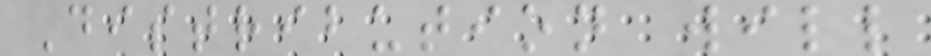Distribution will
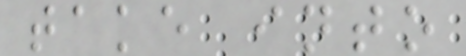take into
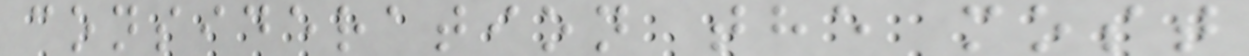consideration the most
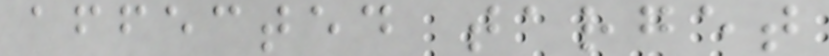affected target
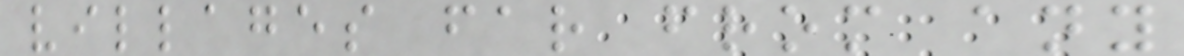villages far from any
